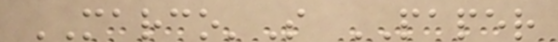MARCO'S PAPER
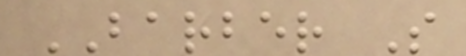BARBER S
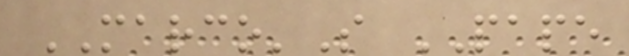MARCO'S PAPE
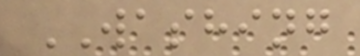WASHING
